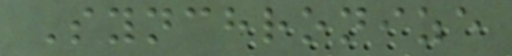Synchronize
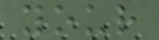your
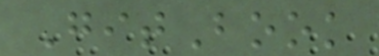GitBook
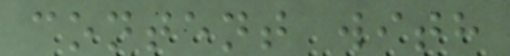content with
